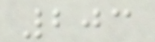203
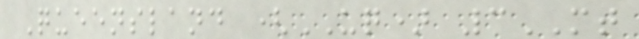Queensland (UQ) 3MT
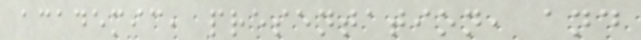academic, presentation, and
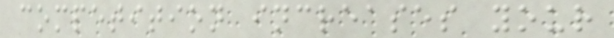competition increases your
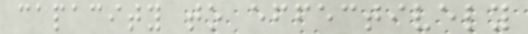capacity to effectively
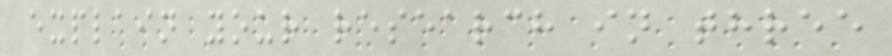explain your research in three
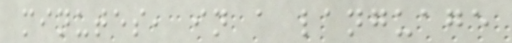minutes, in a language
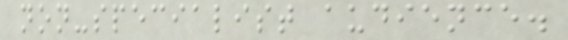non-specialist audience.
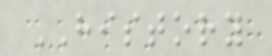HISTORY
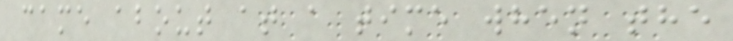came about at a time when the
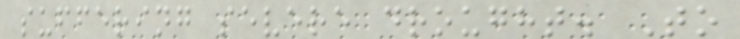suffering severe drought. To
